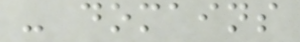- domains
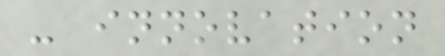- innovation
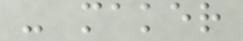- maker
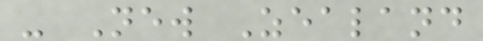- New Zealand
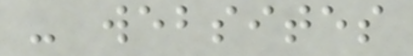- websites
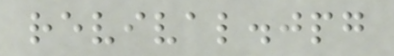revival.jpg
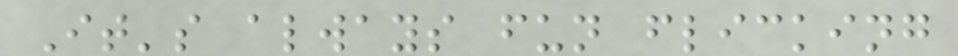It's always fun flicking
